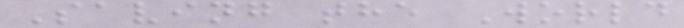Saving the World
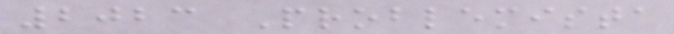2023 Problemista
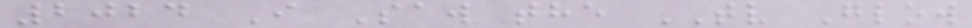2024 I Saw the TV Glow
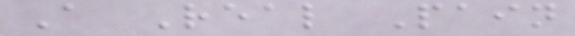A Real Pain
